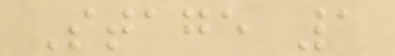Stage 1
